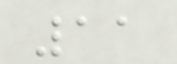11
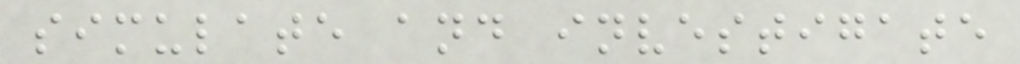simulate and investigate
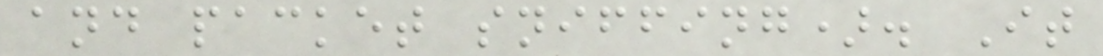and packet sniffing). It
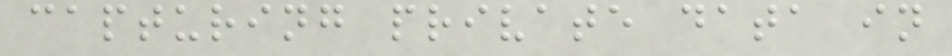capturing private data in
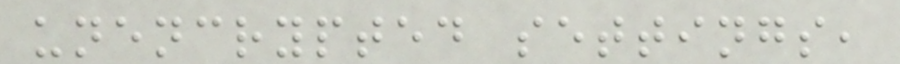unencrypted settings,
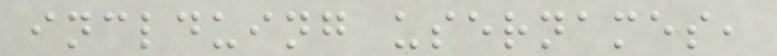inclduing usernames,
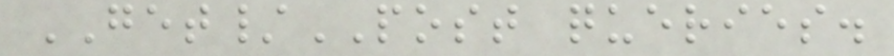GET/POST queries.
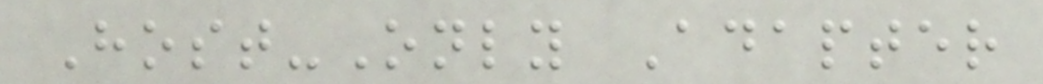Host-Only Adapter
